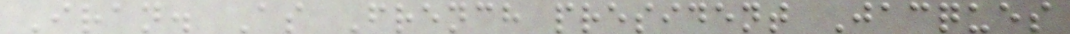Iran. As French president Jacques
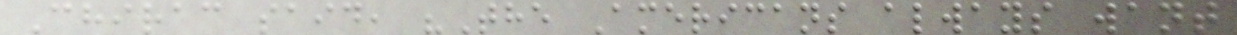Chirac said, "The Americans always want
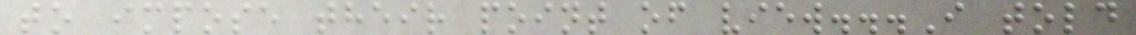to impose their point of view...I told
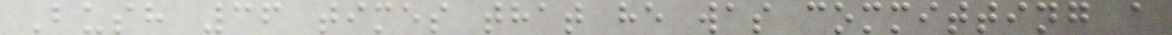Bush 36 times that he was committing a
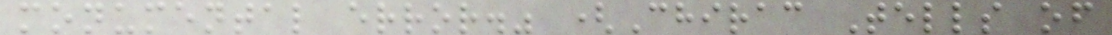monumental error." (Chirac Tells of
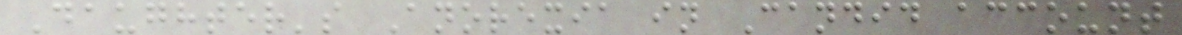Daughter's Anorexia in Candid account
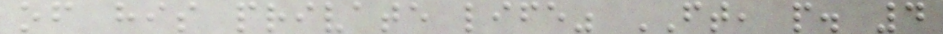of his private life" FT, p. 4
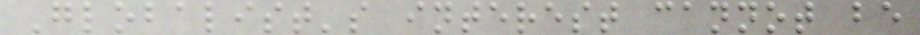Globalist's interest cannot be
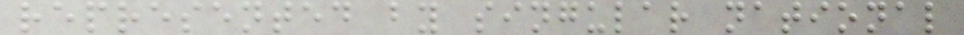represented by singular national
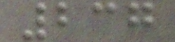237
